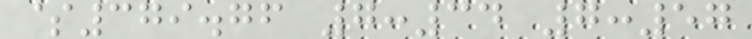$379.76 7:34 7:57
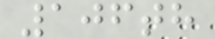106th
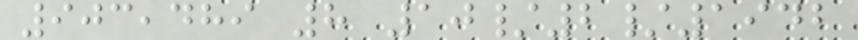903,489 8 10/2/1942
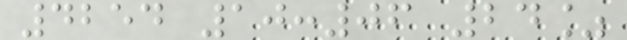4254 10:06 24%
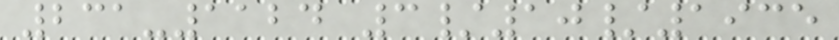231-1124 3/10/1935
